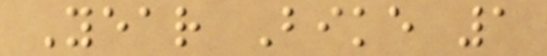Year Bike 1
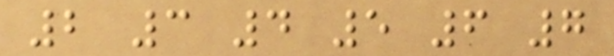2 3 4 5 6 7
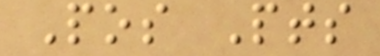Pos Pts
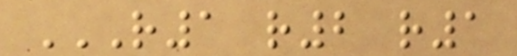R1 R2 R1
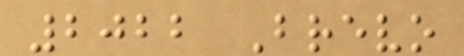2022 Brevo
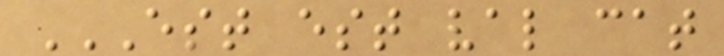EST EST VAL CAT
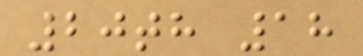20th 18
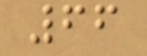66
